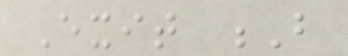Exit B
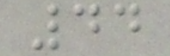44
